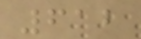612
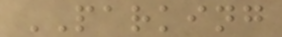PARKING
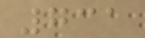731
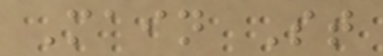Main St
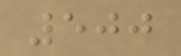500
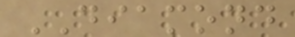DIAMOND
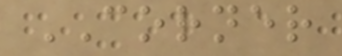CORNER
